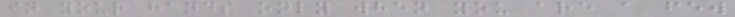in your hands only when you are a few
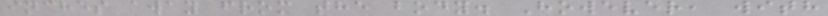inches away from the body. However, with
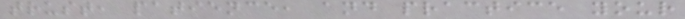trust, patience, and practice your
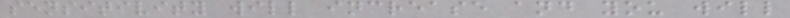sensitivity will increase and you will
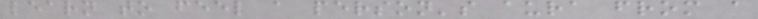learn to feel a person's aura from a
